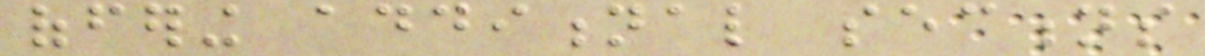offering additional sections
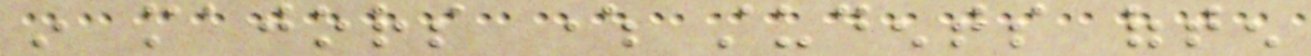in majors where students often
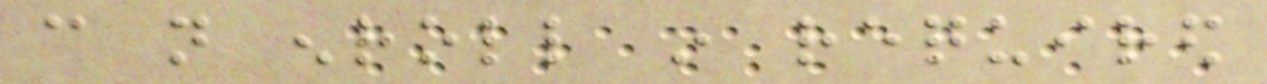can not enroll in required
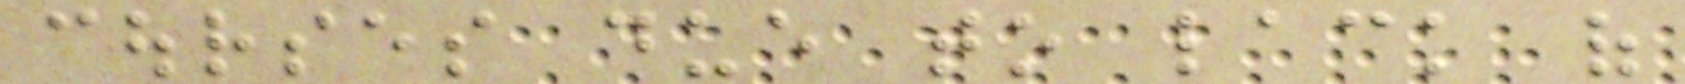courses due to lack of
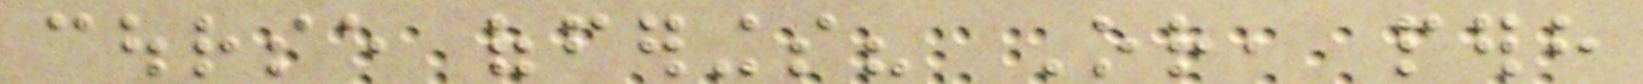course offerings? Or, perhaps
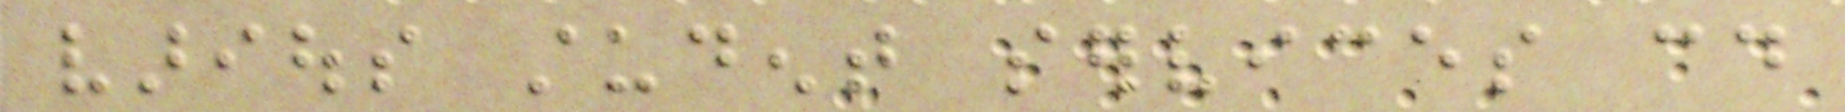various student services could
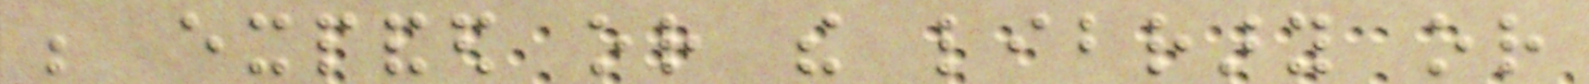be expanded or the library or
